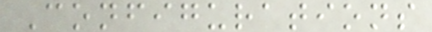Configurations
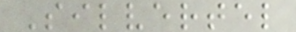Silvertel
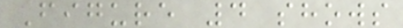Figure 4 shows
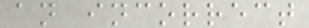an incorrect
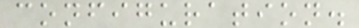configuration.
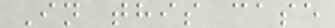In this case
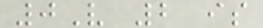0V 2 is
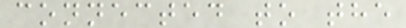connected to the
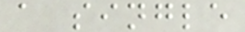a single
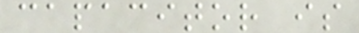capacitor is
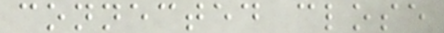connected close
